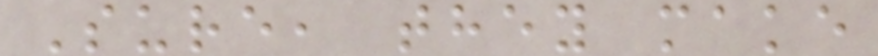Sure, they make
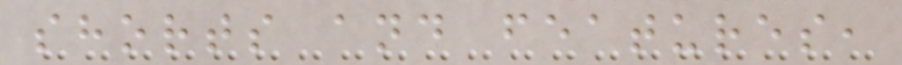shorts and features,
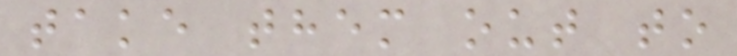take them out to
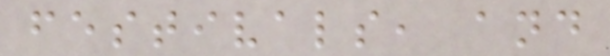festivals, and
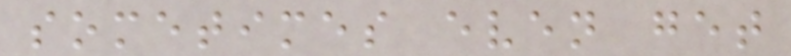sometimes even get
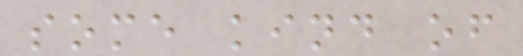some kind of
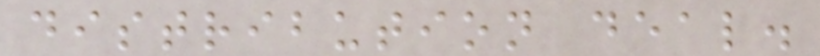distribution deal.
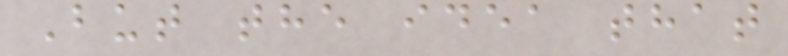But the idea that
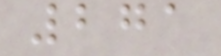271
